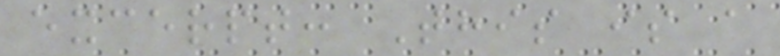excerpt: This is a
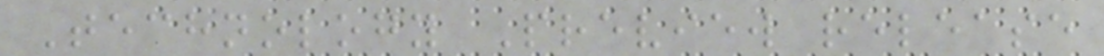Technology Preview release
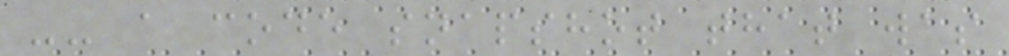-- a code snapshot that was
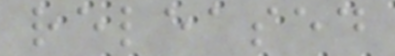released
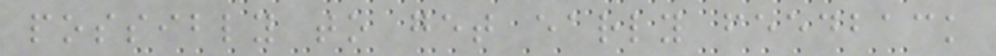possibly to get early feedback
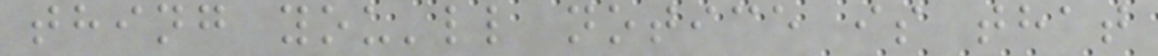thing you'll notice is that
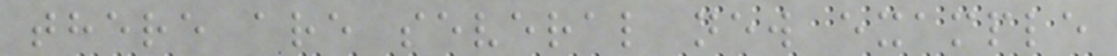there are several new example
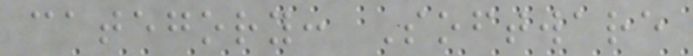category: Software
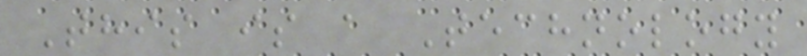This is a Technology
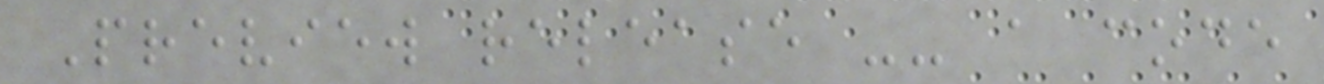Preview release -- a code
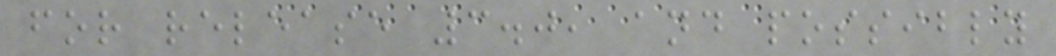for release 3.0, and possibly
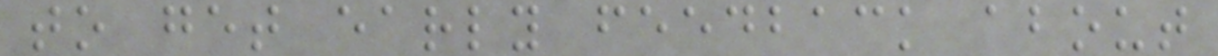to get early feedback about
